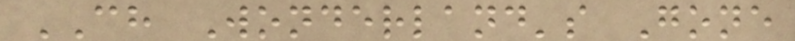CH Wonderland's Gone
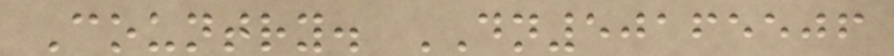Country. DN50165506
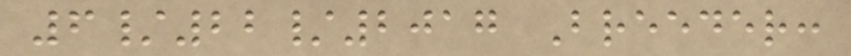6/22/2017 Breeder:
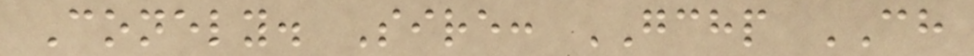Conely. Sire: GCHP CH
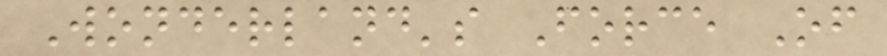Wonderland's Force Of
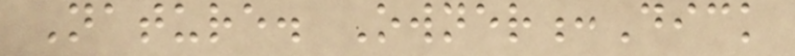Nature. Owner:Dick
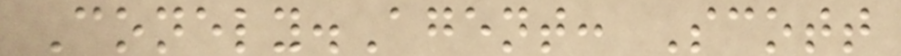Conely.Agent: Scott
